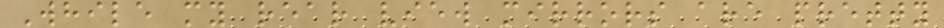While my rear view mirrors are pretty
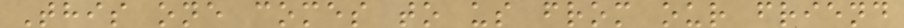This one comes to us from our friend
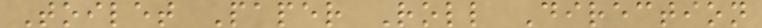Toilet Paper Roll Direction
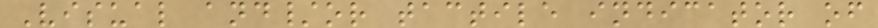Visual and/or tactile indicator of
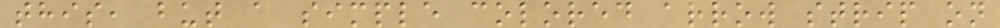this, but a simple colored arrow strip on
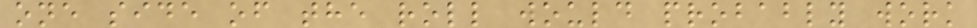one side of the roll would probably work
